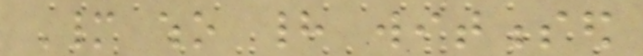Many who had witnessed
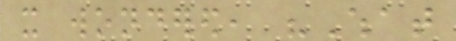it wondered, "What
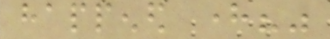happened here?"
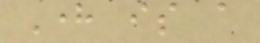Here is a
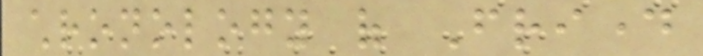chronology of Friday
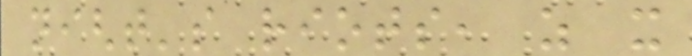night's riots, as it
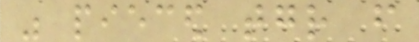was pieced together from
